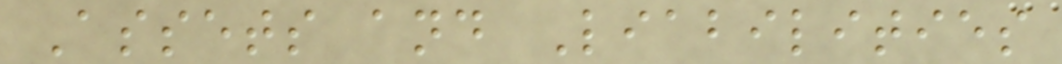Assets and Liabilities
